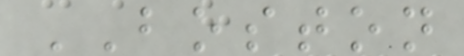BOSTON
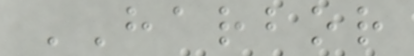HARBOR
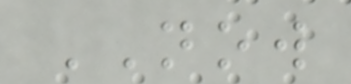NOW
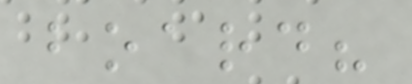board?
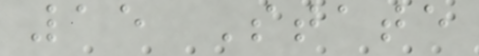15 State
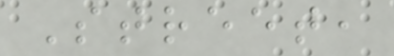Street,
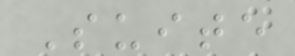Suite
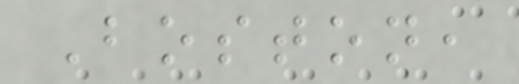Boston,
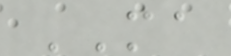MA
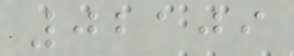02109
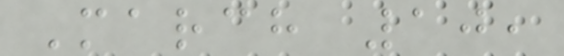March 10,
